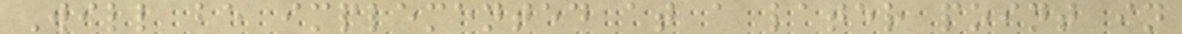Will be implemented at a later point in
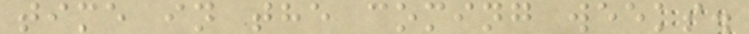time in the coming weeks.
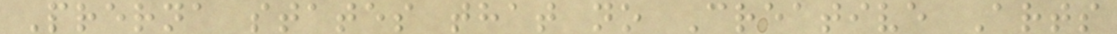Prerna states that no Creative Arts
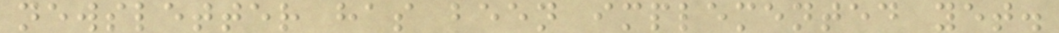newsletter has been implemented yet.
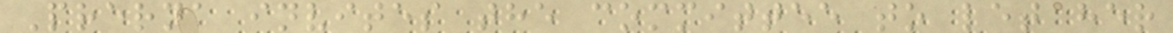Prerna invites the committee to let her
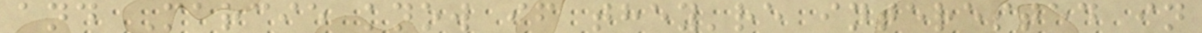and Marcie know if they're interested in
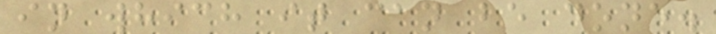in which it can be done.
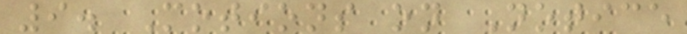9. Motions on Notice
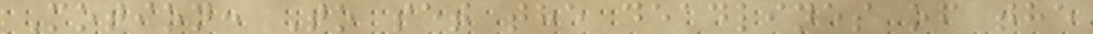Motion: To set the deadlines of the
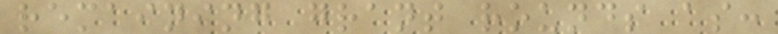remaining grant rounds as:
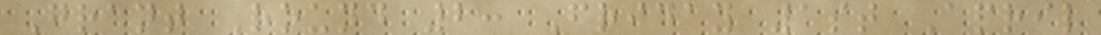Grant Round 2: Friday 1st April
